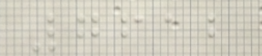7612
